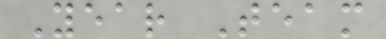Year Team
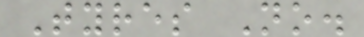Tyres No.
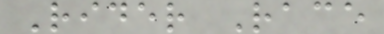Rider Race
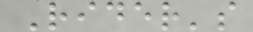Rider's
